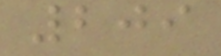209
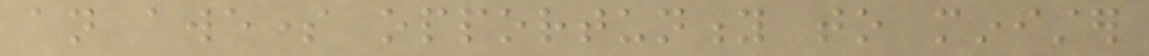an awesome opportunity to minister
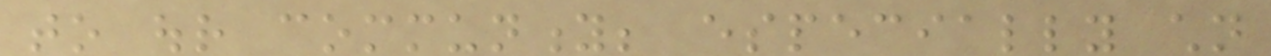to our community; especially children
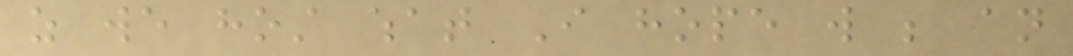as we host what I hope will be an
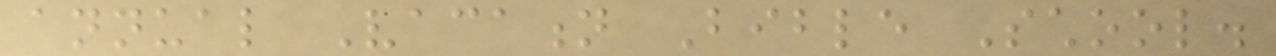annual Vacation Bible School.
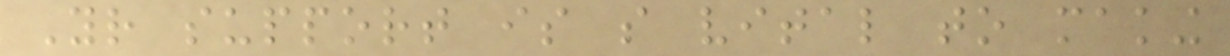Your support is so vital to making
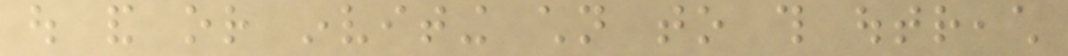out and or inviting children to this outreach
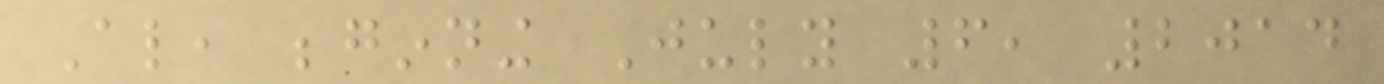Also, beginning July 6, 2014
